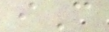iC
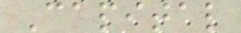Capital
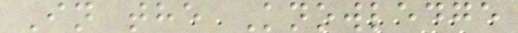In the Knowledge
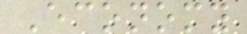Economy
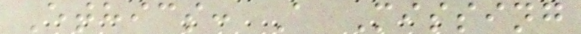Ethics: A Missing
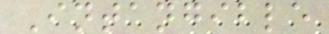Intangible
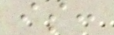is:
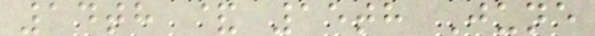14th & 15th June
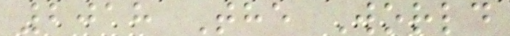2018 The World
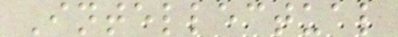Intellectual
